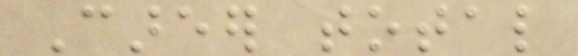Career total
